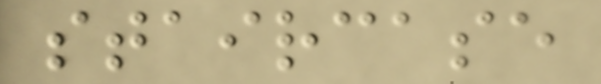staircase
